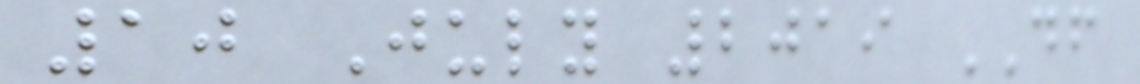10 July 2019 DF
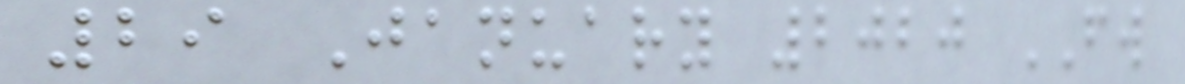29 January 2020 FW
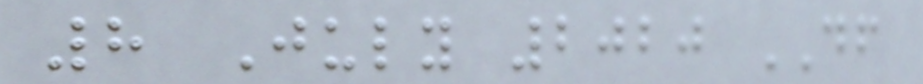8 July 2020 DF
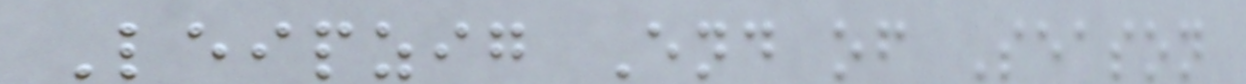Leipzig End of Season
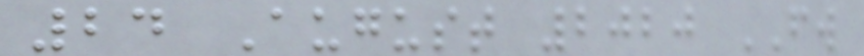24 August 2020 FW
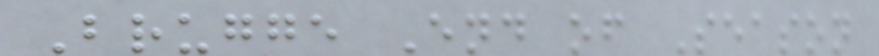Brugge End of Season
